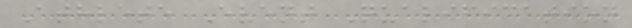Athlete Event Qualification
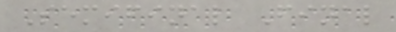Semifinal Final
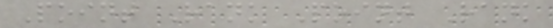Point Rank Point Rank
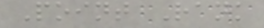Point Rank
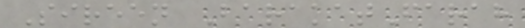Sireen BarakatFarah
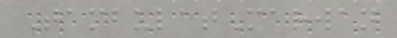TambulatMarwan
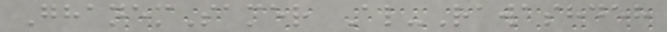GhanemSamer Al-Rawashdeh
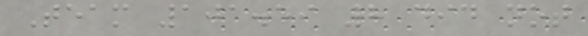Team 101.59 8 did not
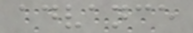advance
